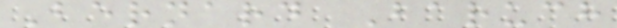Bernard Baruch
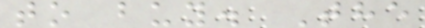to buy. The
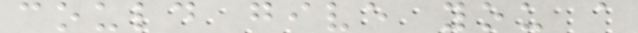could give you a
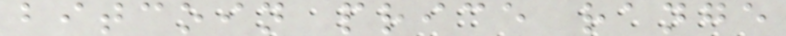bitcoin price range
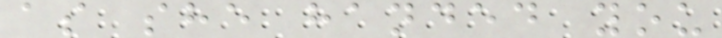as she handed you
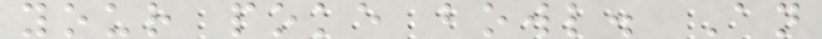your poke bowl. An
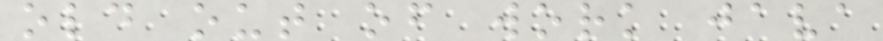old out of work java
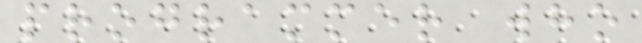programmer who
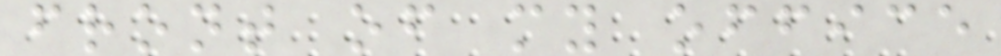front of my office
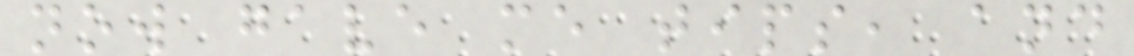now gave me tips, and
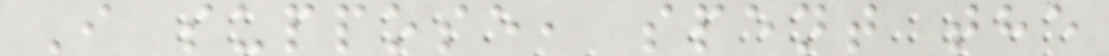I suppose, spent the
